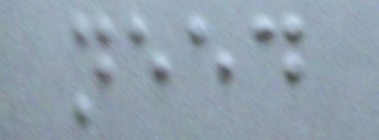need
